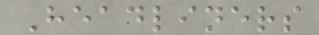Headliners
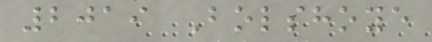2019 Bolshoye
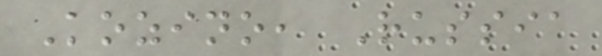Kozino, Russia
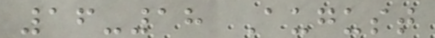16-18 August
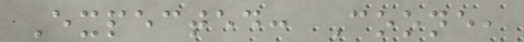Expected: Coone,
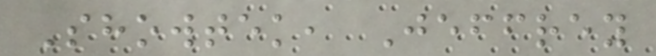Showtek, Jeffrey
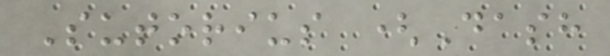Sutorius (Dash
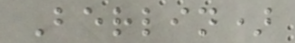Berlin)
